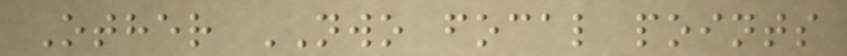Other NWO focal points
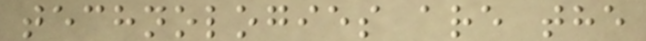technologies are the
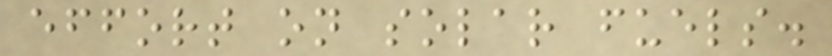effort on solar fuels.
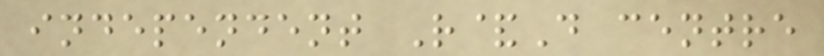independent R&D centre
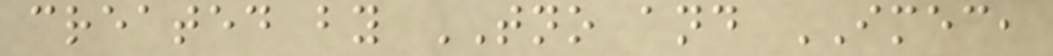created by TNO and IMEC,
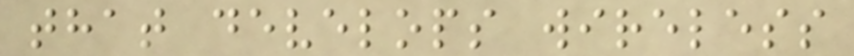that develops wireless
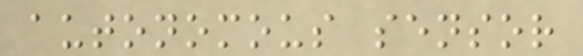autonomous sensor
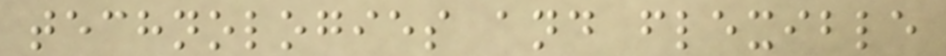technologies and flexible
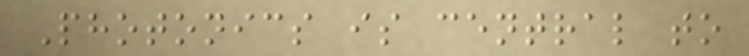Photonics is central to
